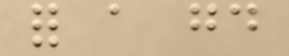for a good
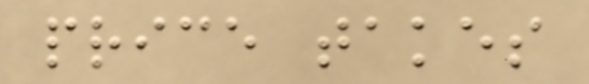price takes
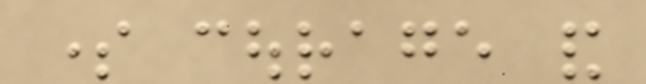some courage and
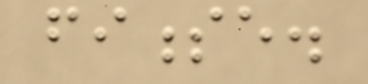finesse.
